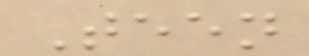Teen
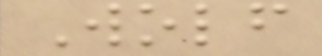Wolf
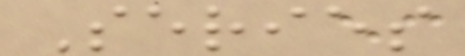Series
